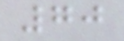70
